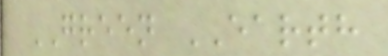GREEN EARTH
